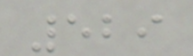529
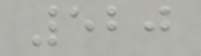520
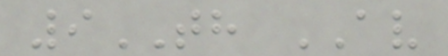9TH AV
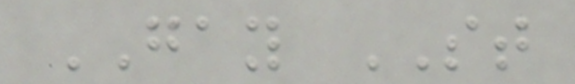GAY ST
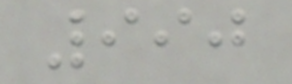990
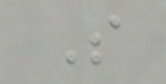S
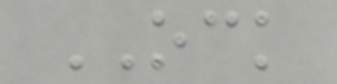OCK
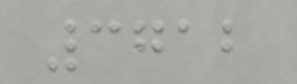3712
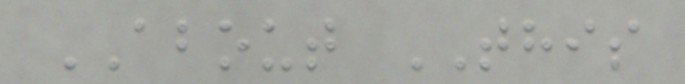ABOUT THIS
